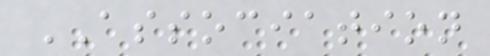ASSOCIATION
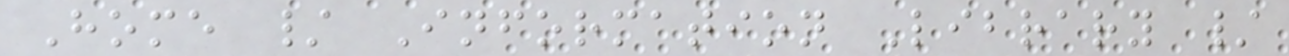Home / Information Library /
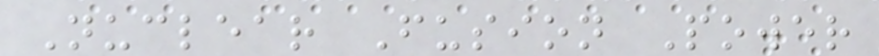Nuclear Fusion Power
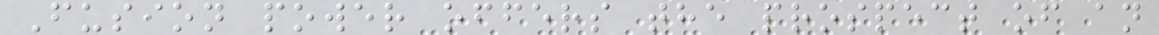Fusion power offers the prospect of an
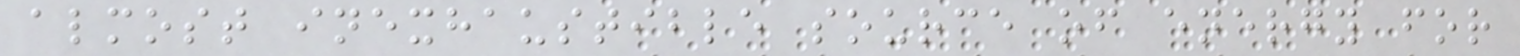almost inexhaustible source of energy for
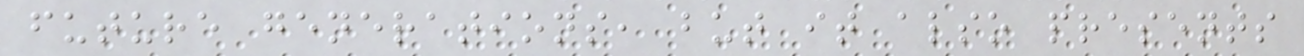future generations, but it also presents
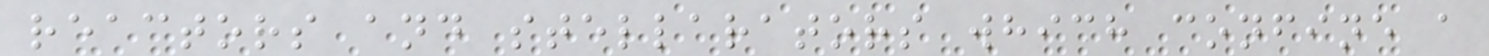reactors and stellarators which confine a
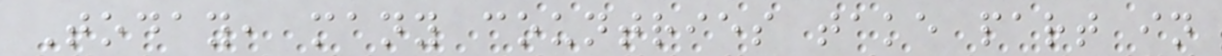Today, many countries take part in
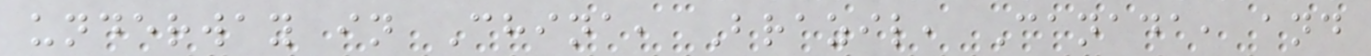underway in China, Brazil, Canada, and
